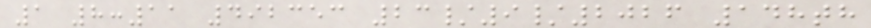1 8:11 492353 23/9/2026 148th
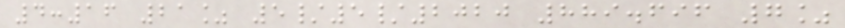4:16 21% 5/5/2020 889.696 7%
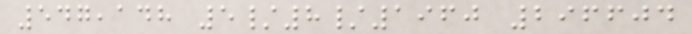547,148 5/8/1960 296604
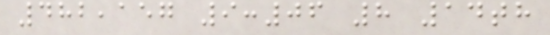482,157 9:06 8 14th
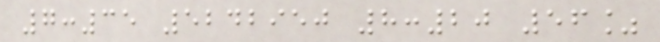7:35 5242950 8:20 56%
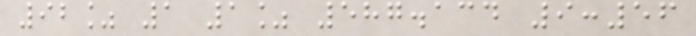92% 1 1% 587.134 9:56
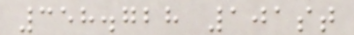358.728 101st
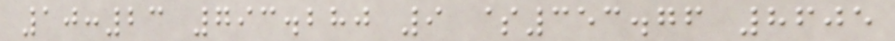10:23 793.280 9 $353.76 8605
